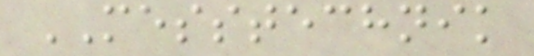MESSTECHNIK
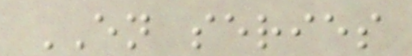EN series
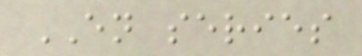EN series
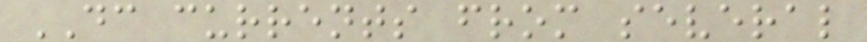DC currents from several
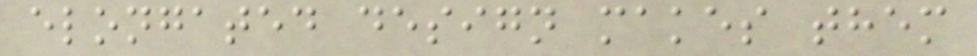elongated design makes them
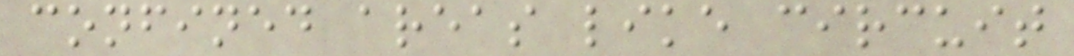confined areas like circuit
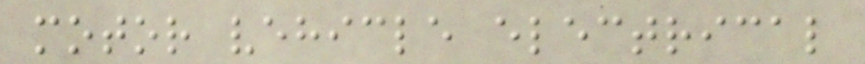motor vehicle electrical
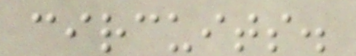circuits.
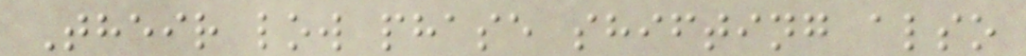Their low phase shifting also
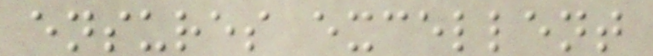ensures excellent
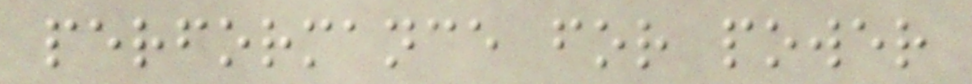performance for power
